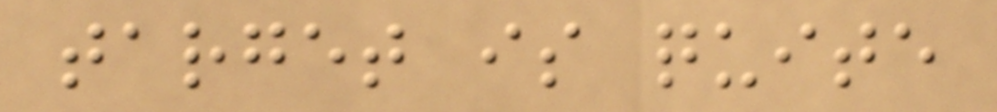target is quite
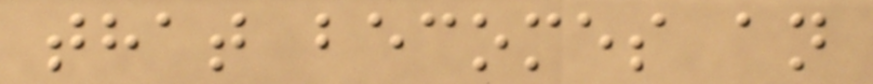that becomes an
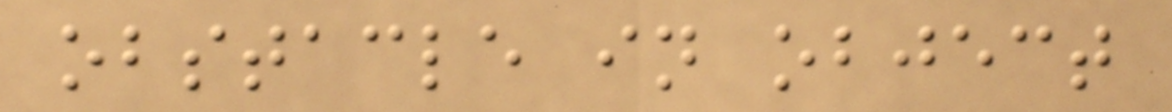obstacle in object
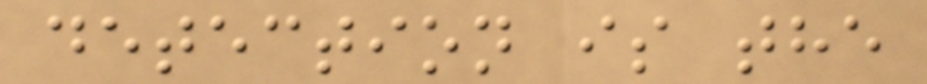detection is the
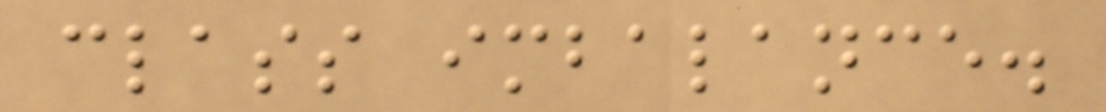class imbalance.
